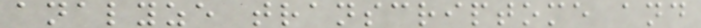analyze transcriptome and
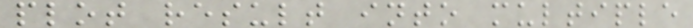plot result into multiple
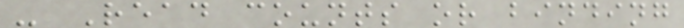- Read counts or binding
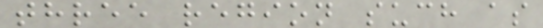three region such as
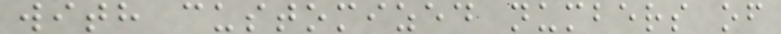with customized numbers of
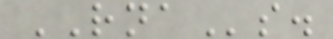RNAs.
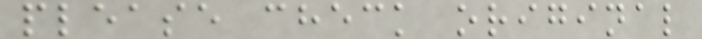please check original
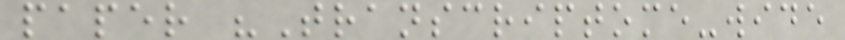paper "Transcriptome-wide
